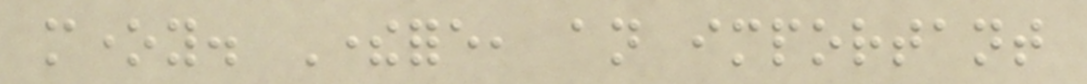money. Therefore, an important
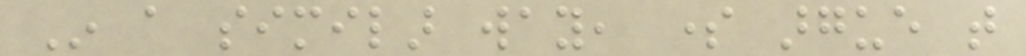In a similar way, some argue that
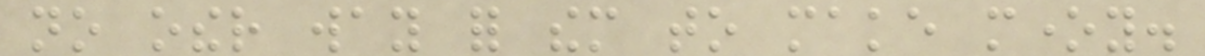no other way for them to make money.
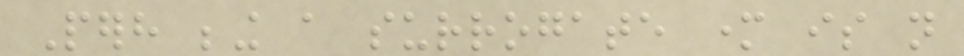Perhaps being a surrogate mother is not
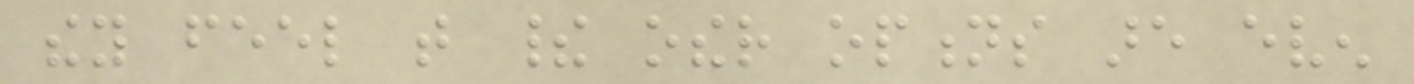they feel that their other options are even
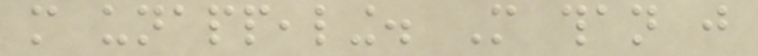more unappealing. More than just
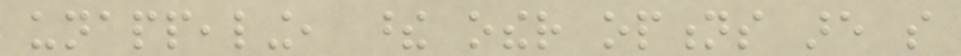unappealing, these other options are so
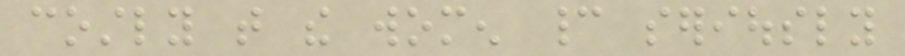costly that the women cannot seriously
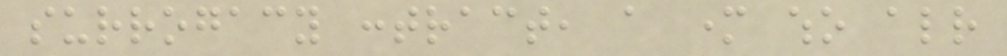surrogacy contract, a mother who already
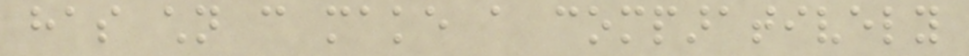has children can make a comparatively
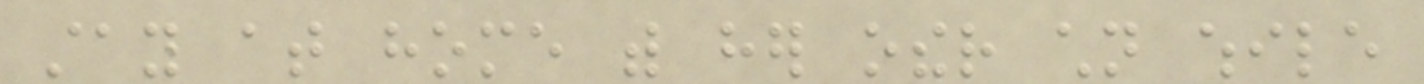stay at home with her other children while
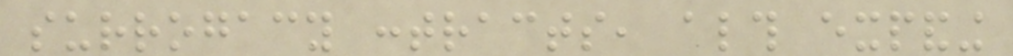surrogacy contracts, although expanding
